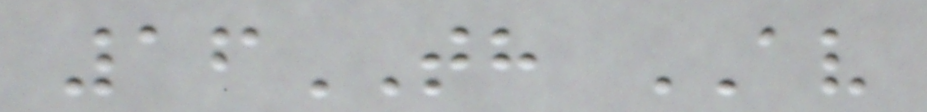16TH AV
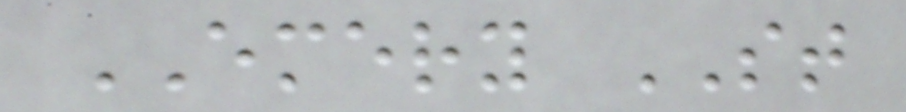EMERY ST
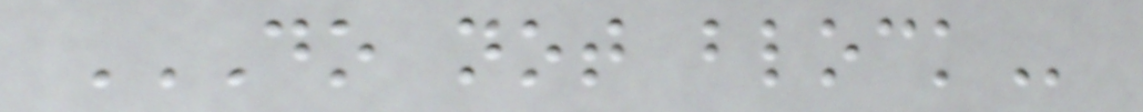DO NOT BLOCK
